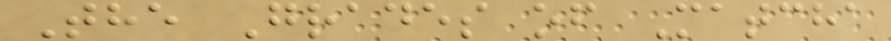The Grades of Matcha
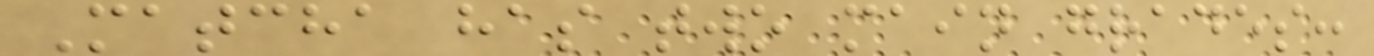Matcha has two main grades:
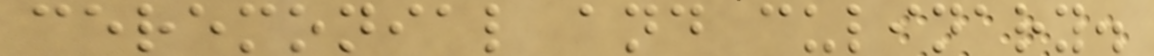ceremonial and culinary.
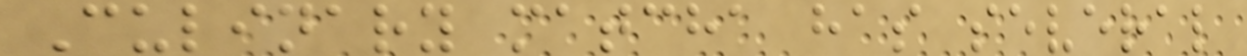Culinary matcha has several
